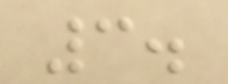3.
